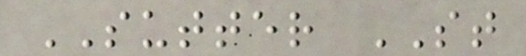SUTTER ST
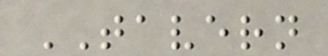TAVERN
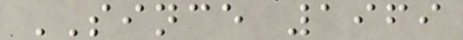SINCE 1969
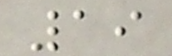19
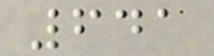641
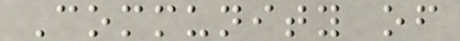Community of
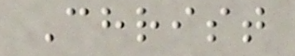Christ
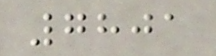7801
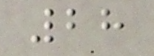28
